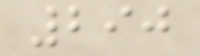290
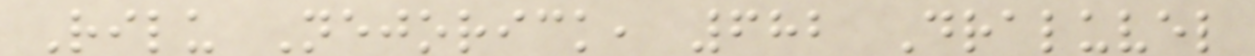Rilu Nejorick, 682 Draluvel
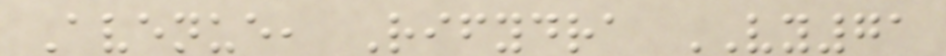Avenue, Rifydra VY71
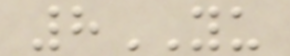8YU
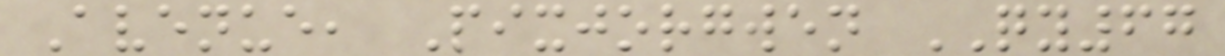Avenue, Pixjorgwen QY67
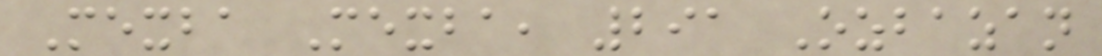Mexba Mexba, 291 Ozbazan
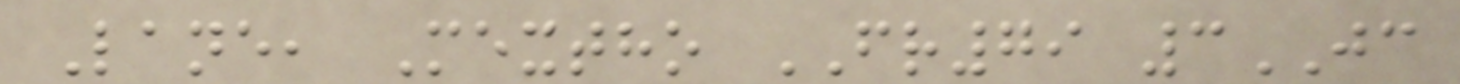Lane, Mextho FR79 3JC
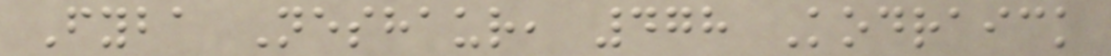Fyba Neshaur, 478 Kodraick
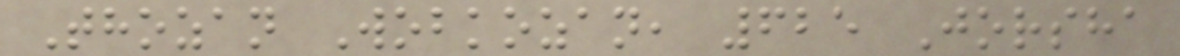Thozan Wobkozan, 625 Jorsha
